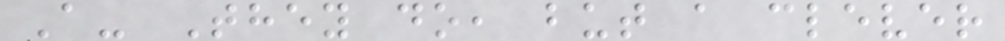A- They do, but a clever
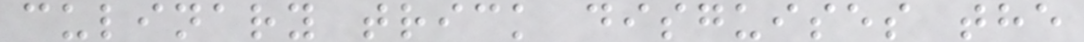culinary trick disguises the
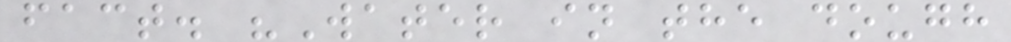fact. "Water in the dough
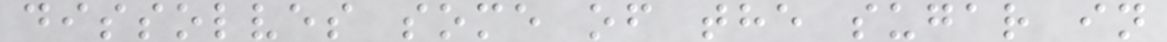dissolves some of the sugar in
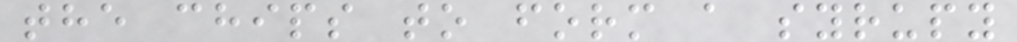the chips to form a syrupy
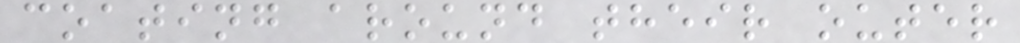coating around their outer
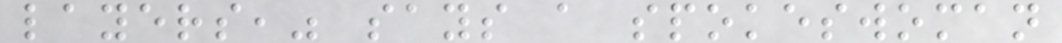layers," says a spokeswoman
